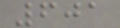601
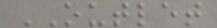OUTLET
